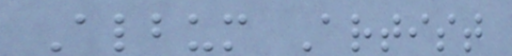Album Artist
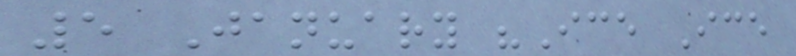5 January "Ice Ice
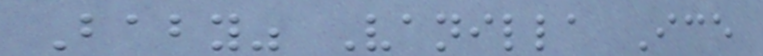Baby" Vanilla Ice
